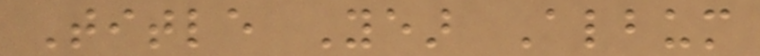Title Year Album
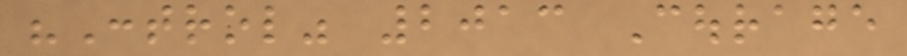"Control" 2013 Courage
